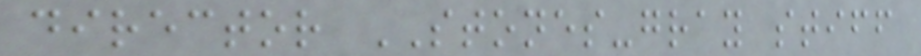director STONES-gray stiff
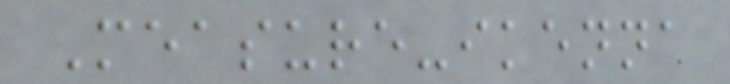Measure-ikenna
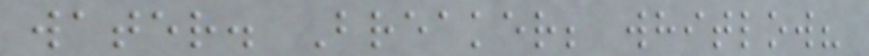water. Breaker; whitlow?
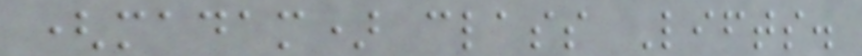(madam) class Lifts.
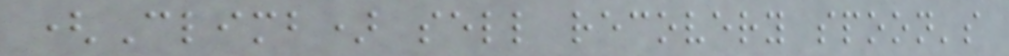(Climb) sell recovery spoon's
